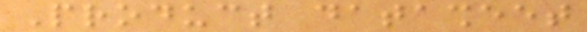Product datasheet
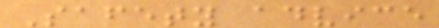Safety advice
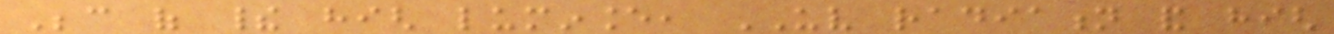Because of their high luminance, UV radiation and high
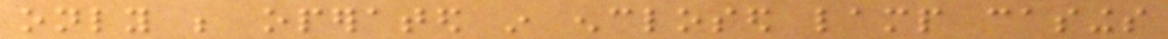only be operated in enclosed lamp casings
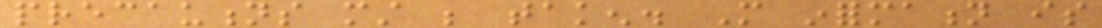precautions must be taken. More information is
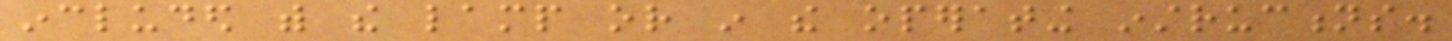included with the lamp or in the operating instructions.
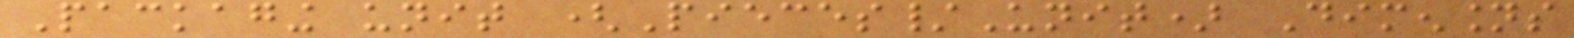Packaging unit (Pieces/Unit) Dimensions
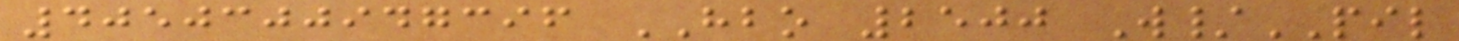4050300947396 HBO 2500 W/PIL
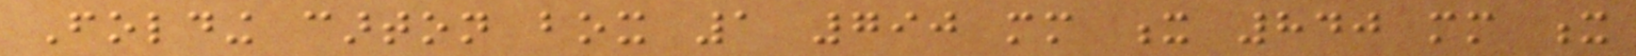Folding carton box 1 790 mm x 840 mm x
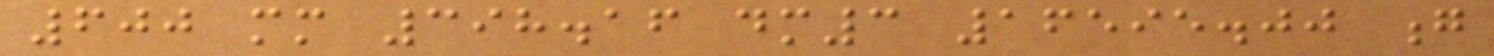600 mm 398.16 dm3 16595.00 g
